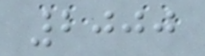2000
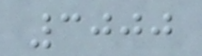3000
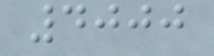4000
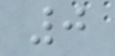0
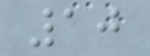10
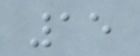15
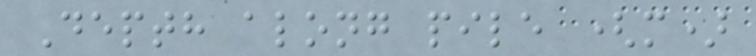Depth along pile (m)
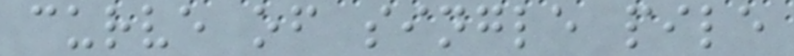curve of single pile
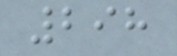298
